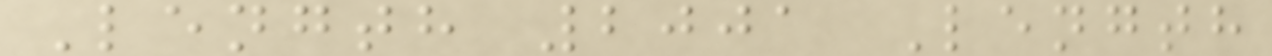Length 2001 Length
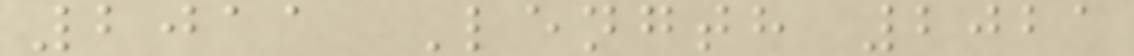2011 Length 2021
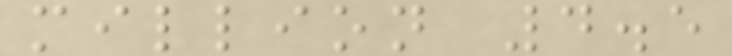million 4.5
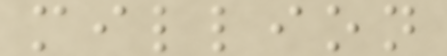million
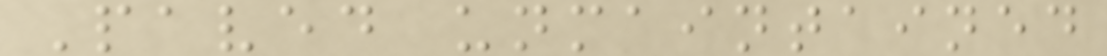Paved unmaintained
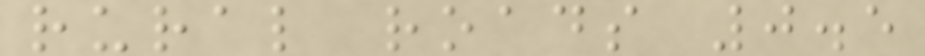rural roads 0.5
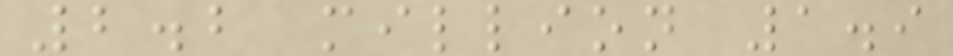2.2 million 1.9
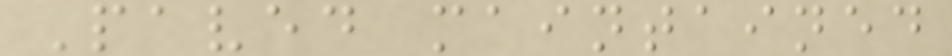Paved maintained
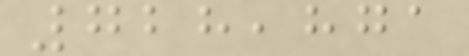728,871
